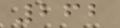262
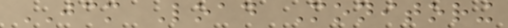JCM Load Monitoring
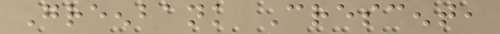Greenbank Crescent,
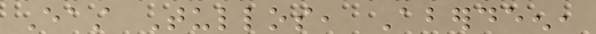East Tullos, Aberdeen,
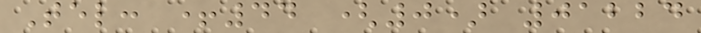Tel: +44 (0) 01224
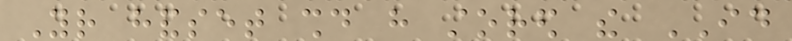Your handset should have stored the ID
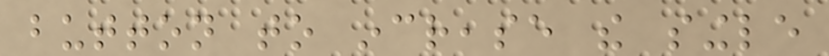button to increase the single
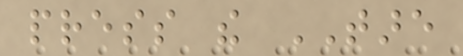press the TARE
